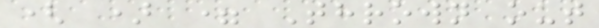( ) = Thrown out
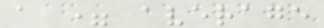a = average
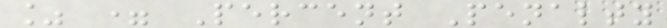% = Percent Penalty
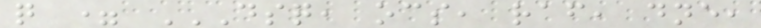q = DSQ, OCS, RAF, DNE,
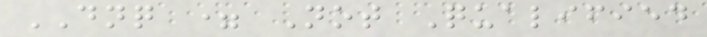DNQ = Not Qualified
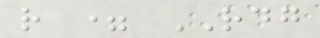r = RDG
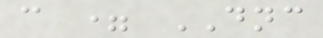c = DNC
